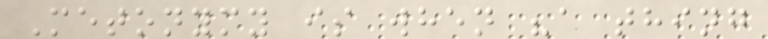Metonymy is when "a thing
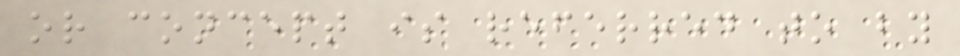or concept is referred to by
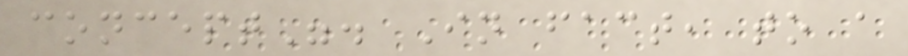concept". In fact, to a
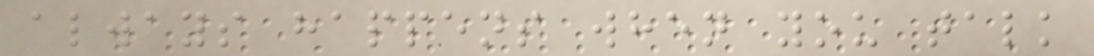always happens when you talk
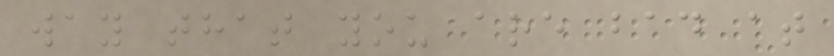way that you are bad at
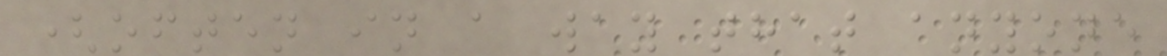(often in a way that anyone
